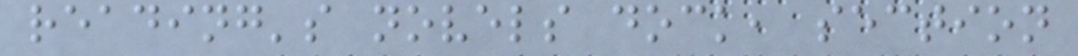reading's novels dock, section
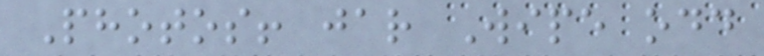Photos! jar Wipe odd
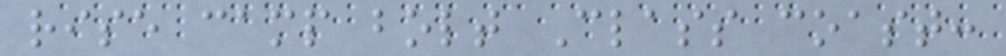rise camp bolt Class coast:
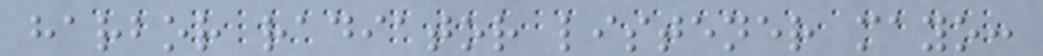harbor radiator listener mayo:
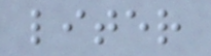liter
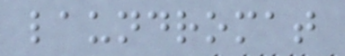laundromat
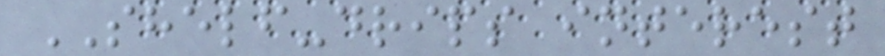SHELF-drips interest
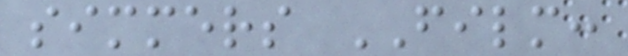simmers FILM:
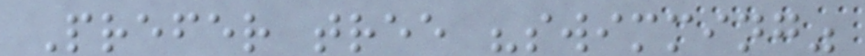Prefer tree "swimming"
